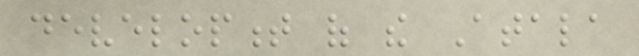development of the Atala
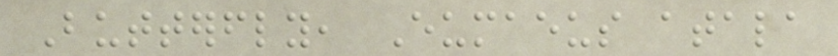Butterfly, Eumaeus atala
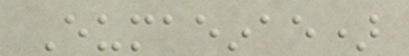Eumaeinae)
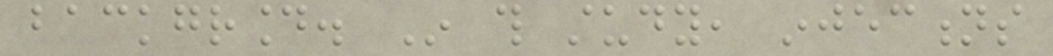background. In this study, injections
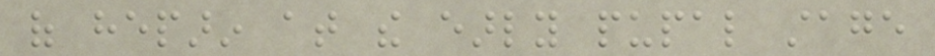of heparin at the early pupal stage
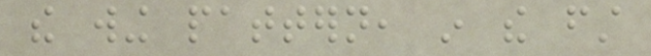the wing pattern, in the first
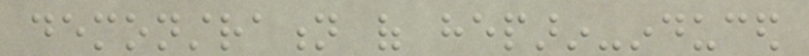demonstration of heparin-induced
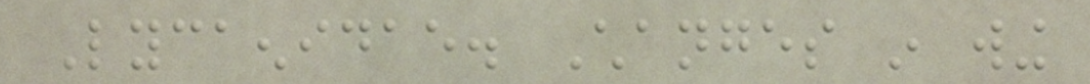Lycaenidae. Changes in wing
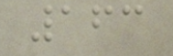163
